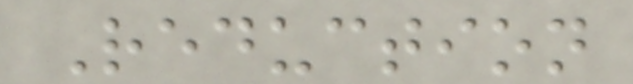Reduction
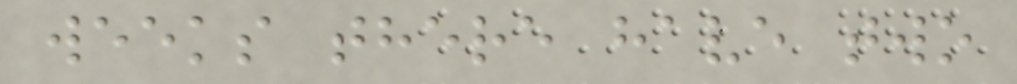weeks there have two
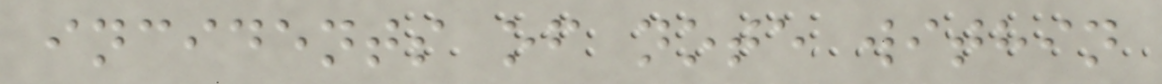incidents of note within
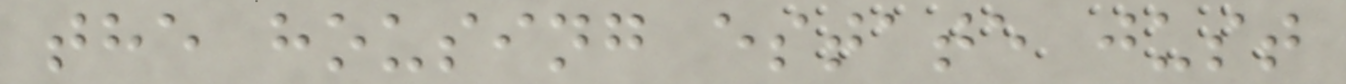the housing estate just
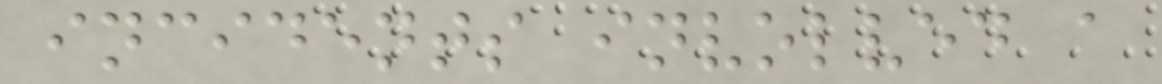incidents involved a
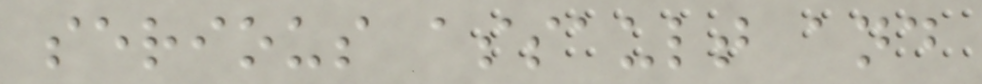serious assault and
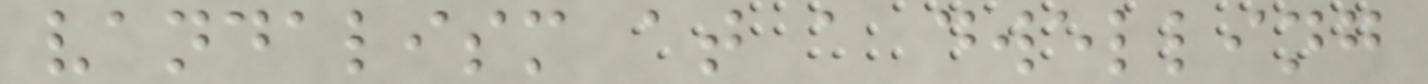vandalism at a dwelling
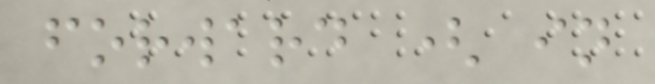forward ( in
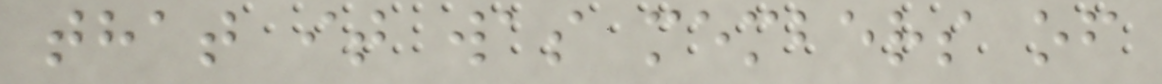that it was members of
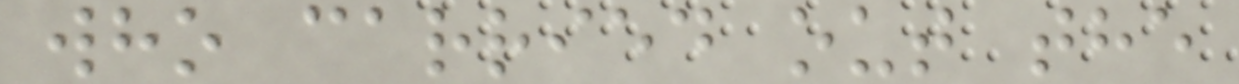who carried out the
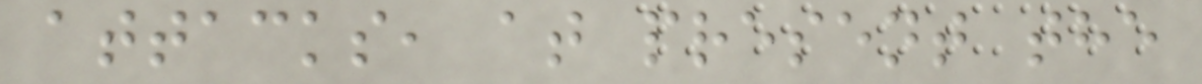attacks, at present the
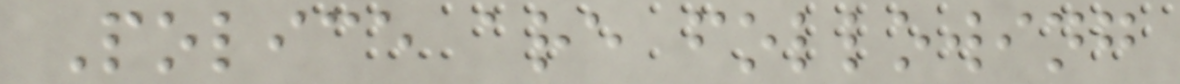Police are following
